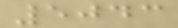5043
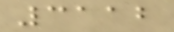3112
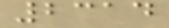2314
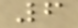6
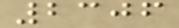2306
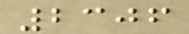2306
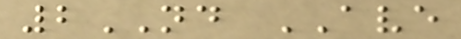2ND AVE
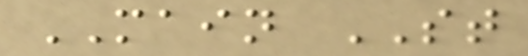MAIN ST
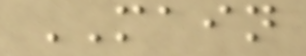MAIN
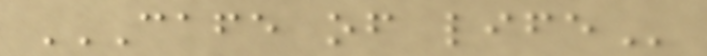CAFE OF LIFE
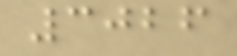3026
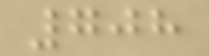708
